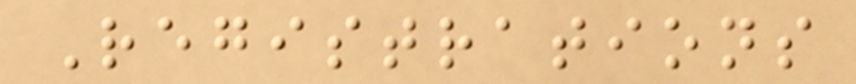Registrations
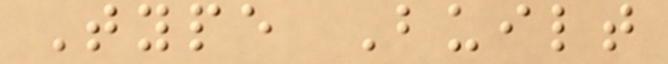Type Built
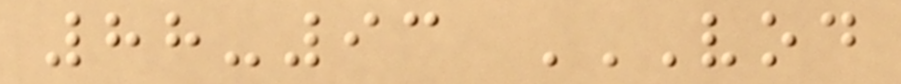88-93 VOD
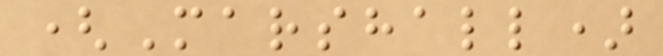(Marshall)
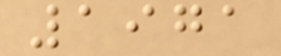1971
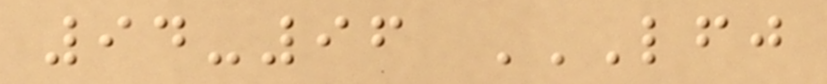94-96 LFJ
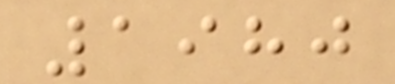1980
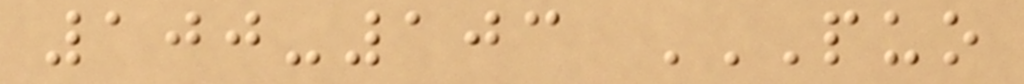100-103 PUO
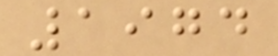1974
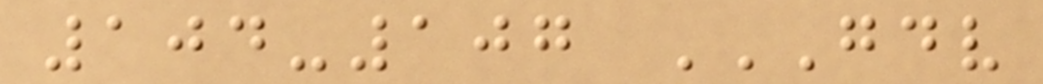104-107 GDV
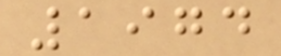1974
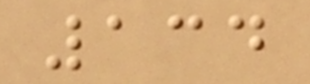134
